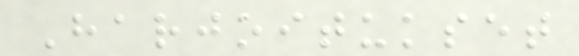Harjoitukset
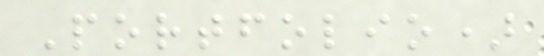Portfolio)
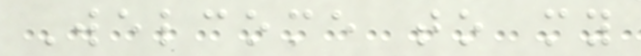Welcome to my
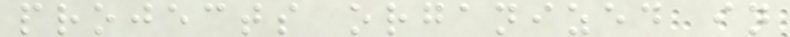projects organized in
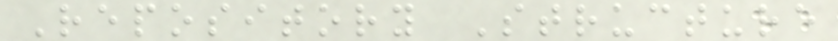Repository Structure
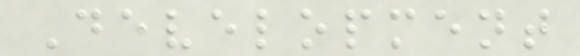Development
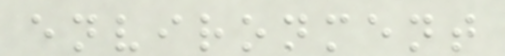environment
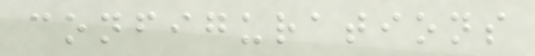configurations
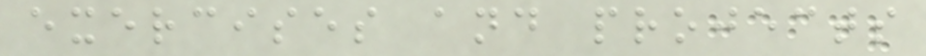exercises and projects
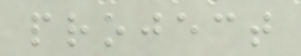project
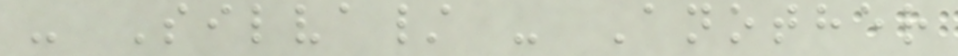- Silva/ - Another
